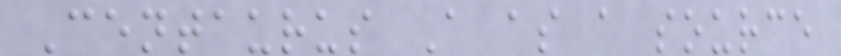Centaurus A as a source
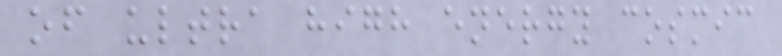of ultra high energy cosmic
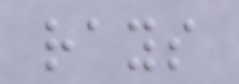rays
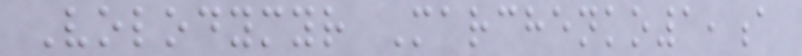Volodymyr Marchenko1,a
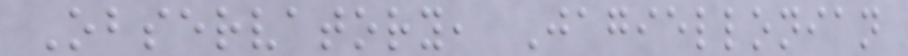Observatory, Jagiellonian
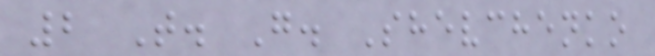2 T. G. Shevchenko
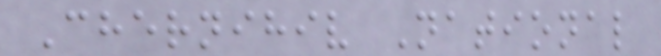Chernihiv National
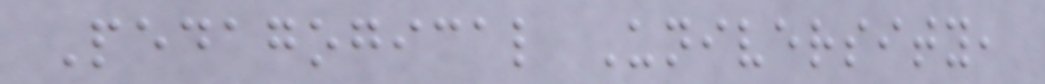Pedagogical University,
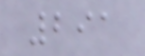291
